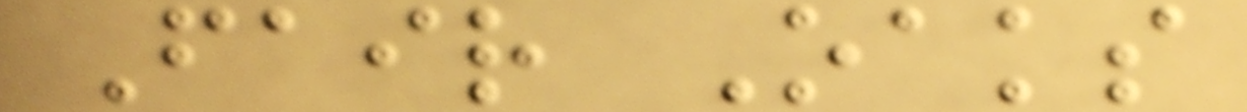Fair Oaks
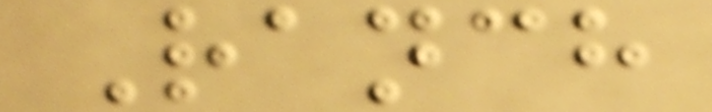Ranch
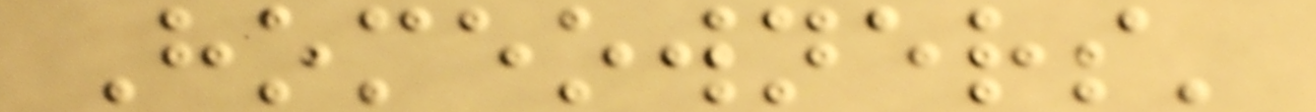Homeowners'
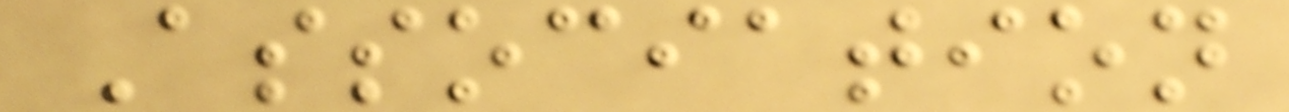Association
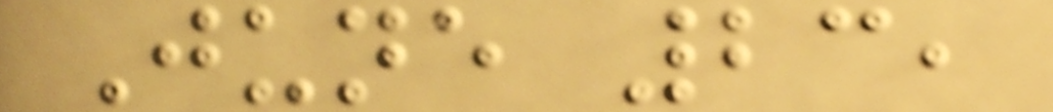June 23,
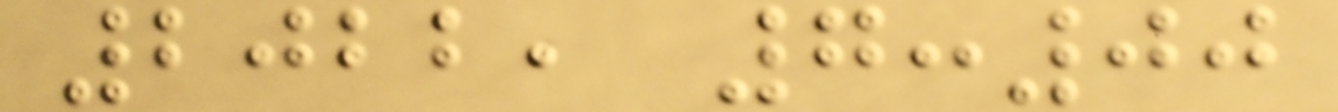2022, 7:00
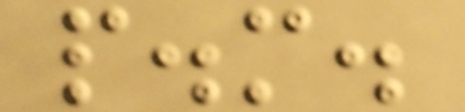p.m.
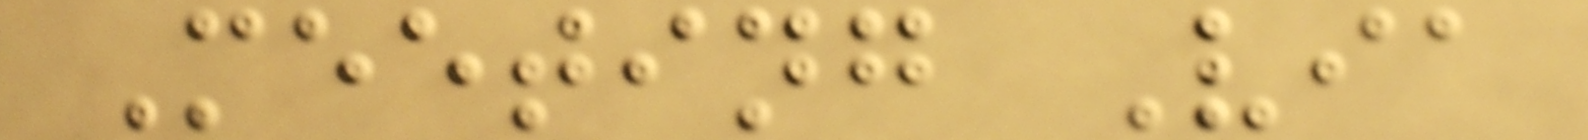Meeting Via
